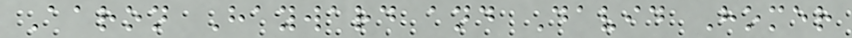Aaron Hayward and David Homer
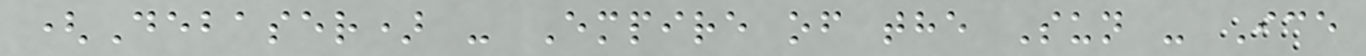(Debaser) - Empire of the Sun - Ice
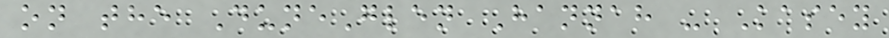on the DuneGlen Hannah - Kasey
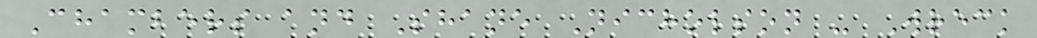Chambers and Shane Nicholson - Wreck
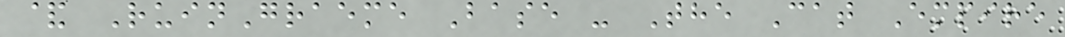& RuinGraeme Base - The Cat Empire
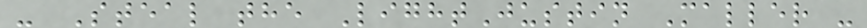- Steal the LightJustin Maller -
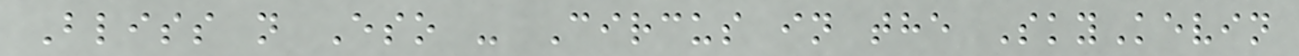Bliss n Eso - Circus in the SkyKevin
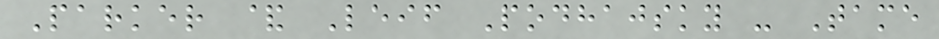Parker & Leif Podhajsky - Tame
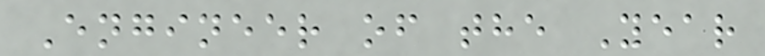Engineer of the Year
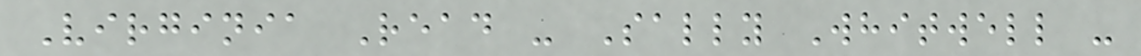Virginia Read - Sally Whitwell -
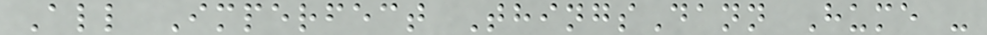All Imperfect ThingsDann Hume -
